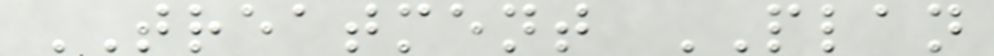TREATMENT PLAN
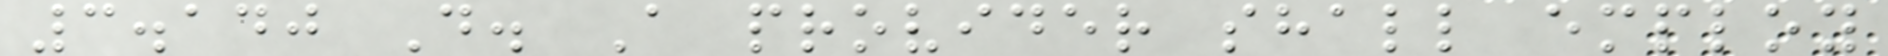3.140 D. A provider shall employ
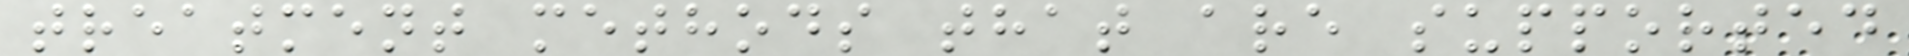treatment methods that are supported
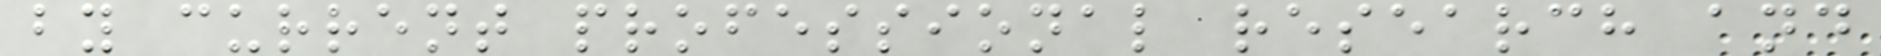by current professional research and
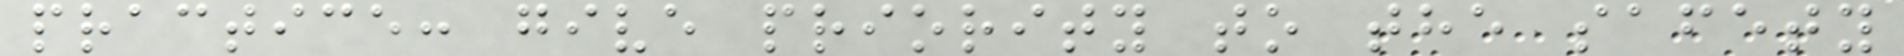practice: give priority to the safety
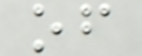of
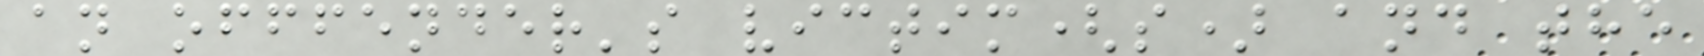an offfender's victim(s) and the
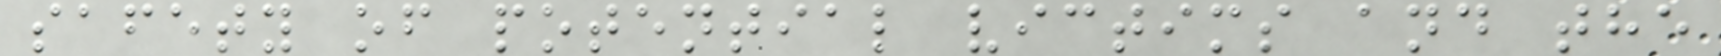safety of potential victims and the
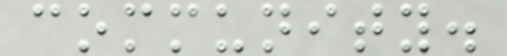community.
